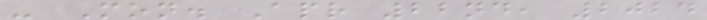- Mon. Apr 22nd, 2024
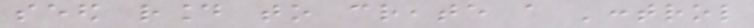seed round to create a 'control
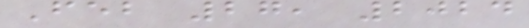Feb 27, 2024
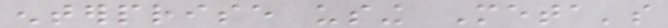enterprise using Meta's
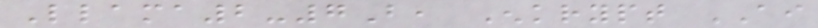Llama2-7B, Enkrypt AI
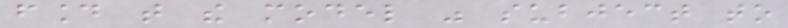found that the model was subject to
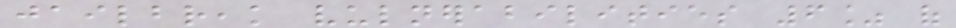jailbreak vulnerabilities 6% of
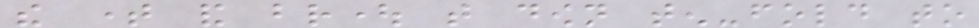the time and brought that down ten-fold to
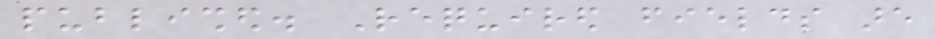published. Required fields are
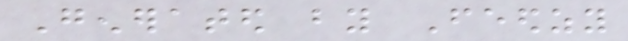Generated by Feedzy
